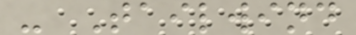- Tailwind
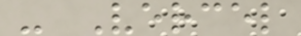- Vercel
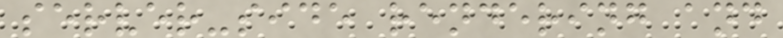server-side rendering and
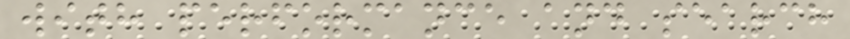with performance and search
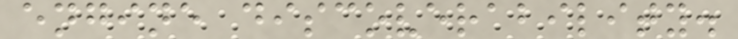engine discoverability.
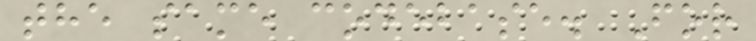the same codebase. For
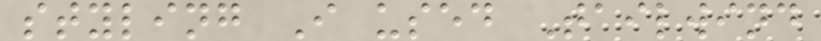styling I used Tailwind
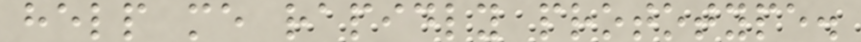help me rapidly prototype.
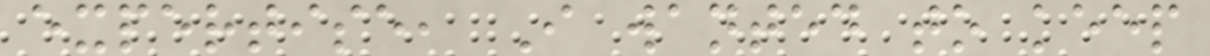expertise, I wanted to keep
